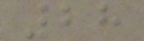28
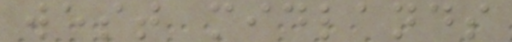west midlands
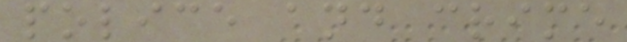police and crime
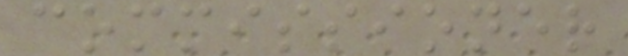commissioner
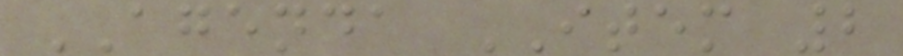AGENDA ITEM 2
